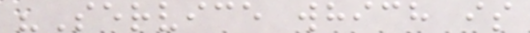"Service which is
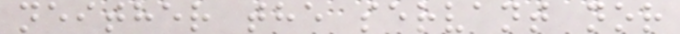neither the servant nor
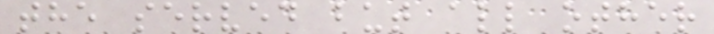the served but all other
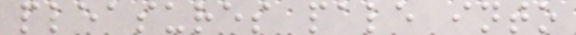pleasures pale into
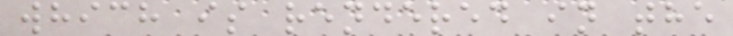which is rendered in the
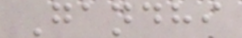Gandhi
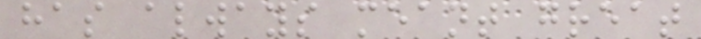has always meant great
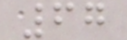67
